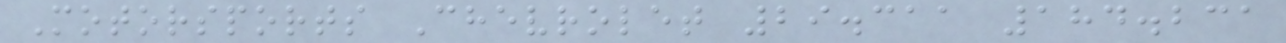Motorsports Chevrolet 29.311 184.231
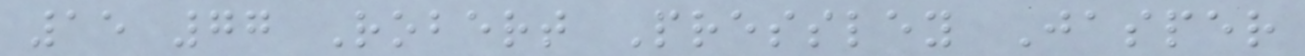15 77 Robert Pressley Jasper
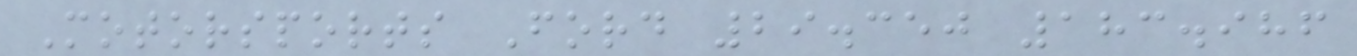Motorsports Ford 29.350 183.986
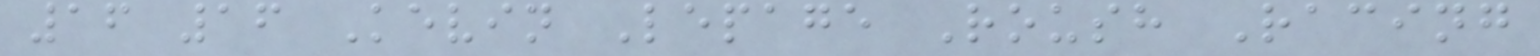16 16 Kevin Lepage Roush Racing
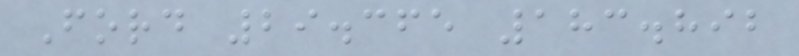Ford 29.365 183.892
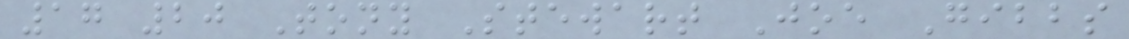17 20 Tony Stewart Joe Gibbs
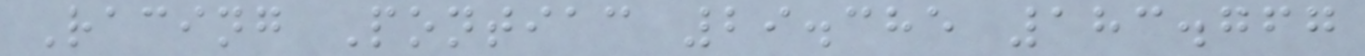Racing Pontiac 29.385 183.767
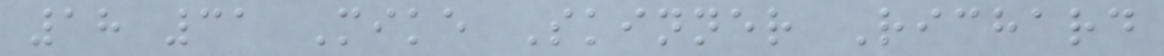18 31 Mike Skinner Richard
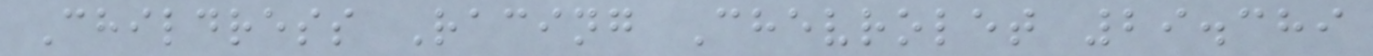Childress Racing Chevrolet 29.389
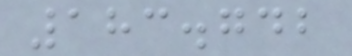183.742
